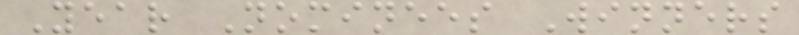Year Nominees Winners
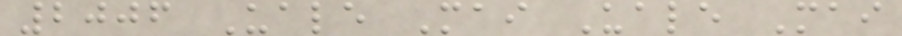2006 Uale Mai Uale Mai
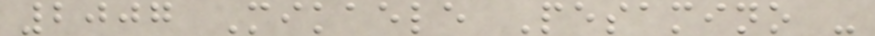2007 Mikaele Pesamino -
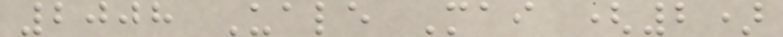2008 Uale Mai (2)
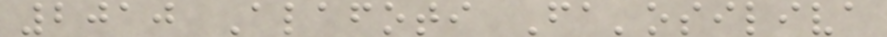2010 Alafoti Fa'osiliva
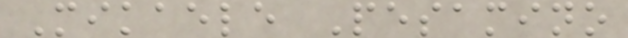Mikaele Pesamino
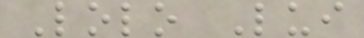Lolo Lui
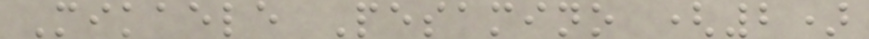Mikaele Pesamino (2)
